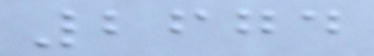2674
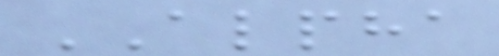ALPHA
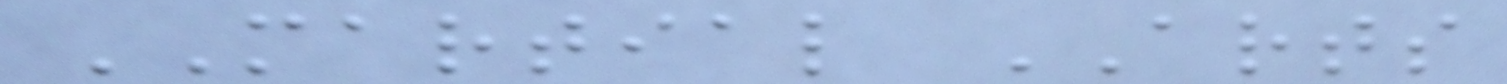MARTIAL ARTS
